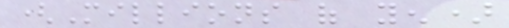(Millions of yen)
